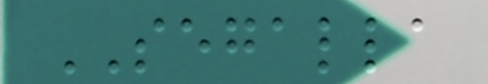SEGALLA
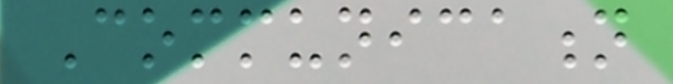Communication
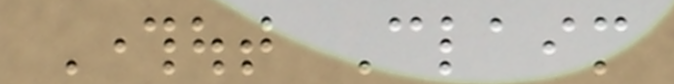Throughout Claim
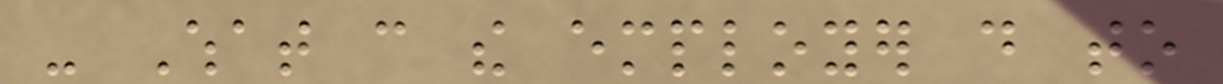- What can the employer do to
